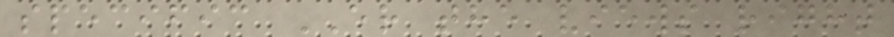specific ER the views right
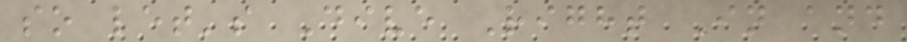so let's Dive Right In and
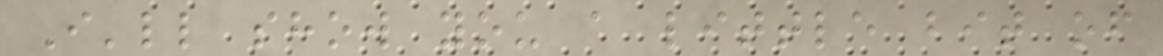I'll show you a little bit of
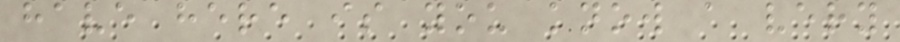have here is you know a very
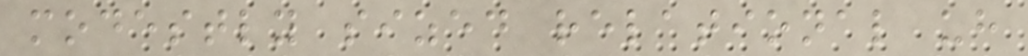modestly sized relational uh
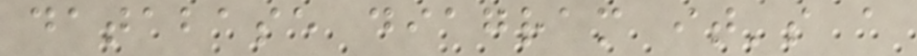database diagram it's a
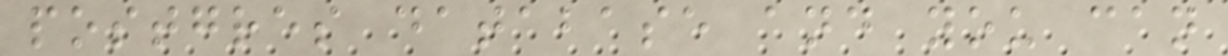postgres database and you can
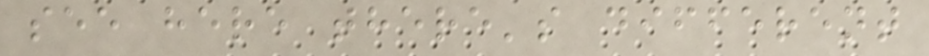see here there's different
